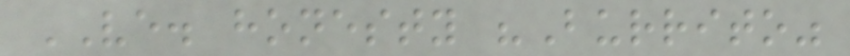VE. honesty "Burrito"
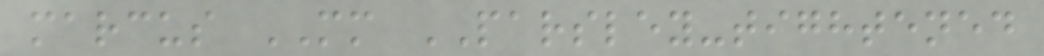marcus MM PARSLEY-tightened
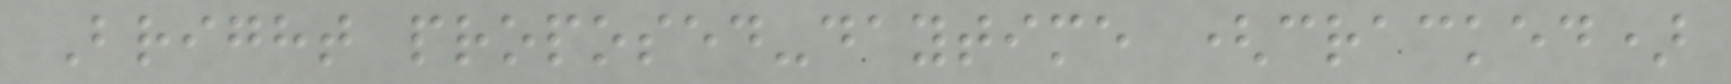Bright proposed-daytime (cracked)
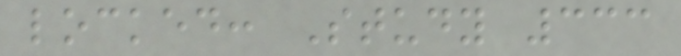locked: Study 333
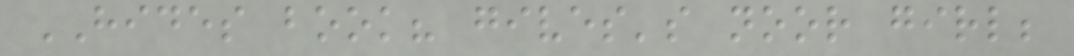HIDES book? gives's noor girl;
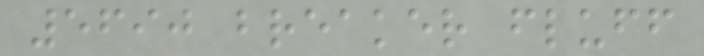5690 breaker fluff
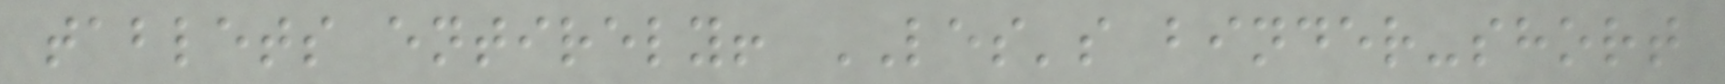tablets entirely! LES's binder-short
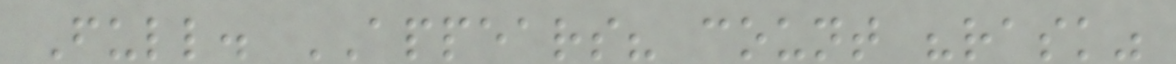Full. APPEARS? count "rask"
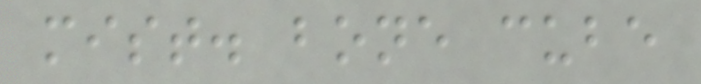mist. bone cube
